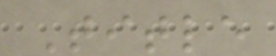Title
